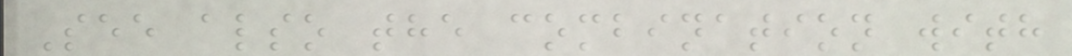See also the combination with
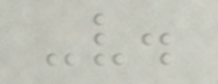-v.
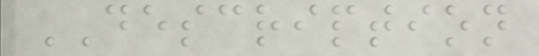DESCRIPTION
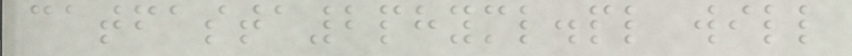catfasta2phyml.pl will
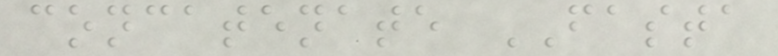concatenate FASTA
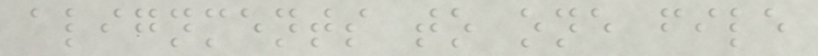alignments to one file
